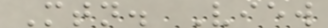Mtn. View
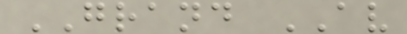GRAND AV
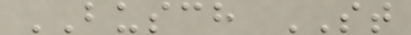BUSCH ST
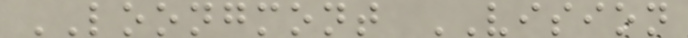LOONGMONT VISION
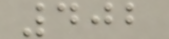402
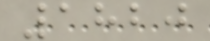1820
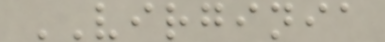VIRGINIA
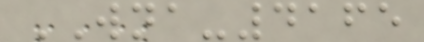WNA-4165
